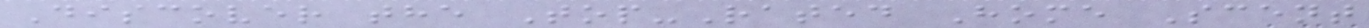Discover the Top-Rated Home Scent
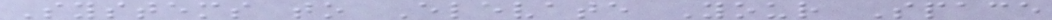Systems to Elevate Your Space
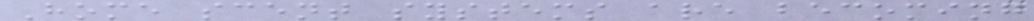Home scent systems are becoming
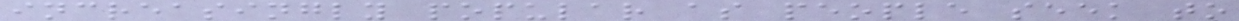increasingly popular as people seek to
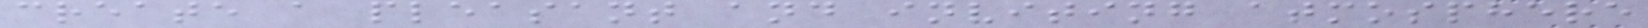create a pleasant and inviting atmosphere
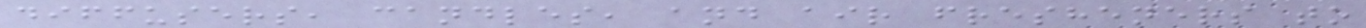diffusers, candles, and air fresheners to
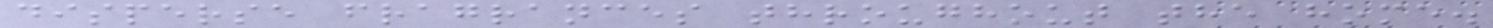disperse fragrances throughout the home.
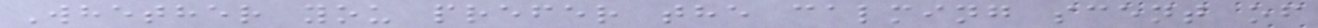Whether you prefer the calming scent of
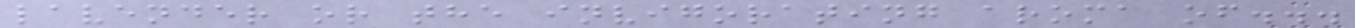lavender or the invigorating aroma of...
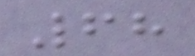68
